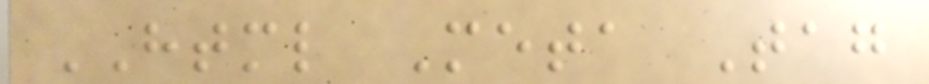HTML Meta Tag
